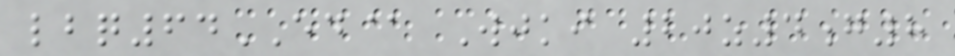lbq64ED@ Wjki 20z4g8
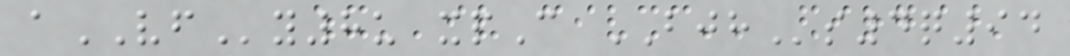aVFy8u xpC BJHs4q94
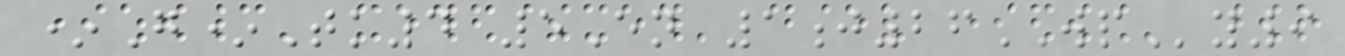*G*Tk4 5En 1j26WPy9
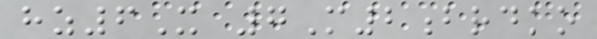hz6X 7M2brdko
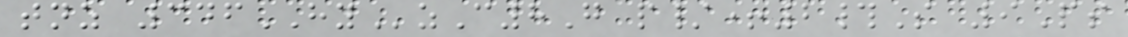tnz 346HYzC8G p/+2#S 9Ps
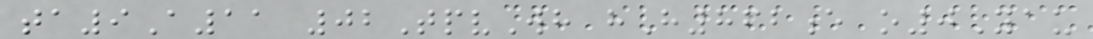ta9A11 02TpvWh hH862e o0Yau
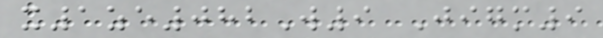x1ze082W9 Jigm9
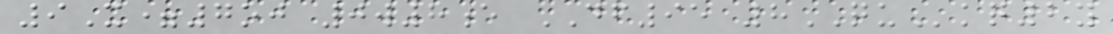9X=7oj 0w8e DF95 8QUkq2y
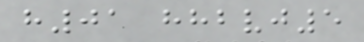h01 hhbvj5
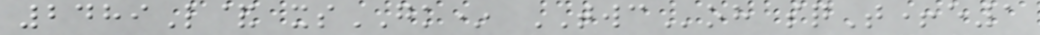2489L& xsGK* TWCoh sqT+e1
